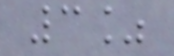3%
